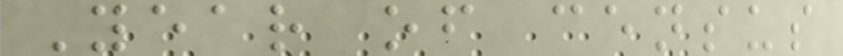Year of census
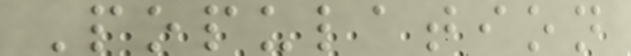Population
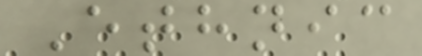Ethnic
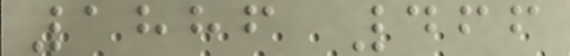1886 466
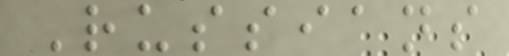Russians
